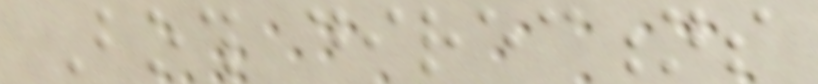Both directions
